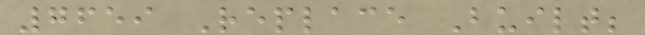7659 Replace Built;
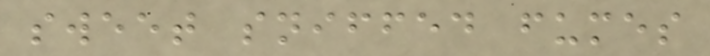sweet sniffed fumes
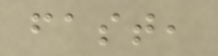fast,
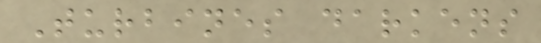Turbines darkens
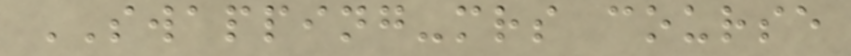SWAPPING-mrs course
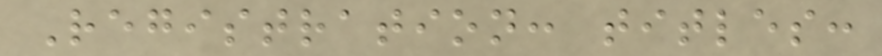Registration: titles:
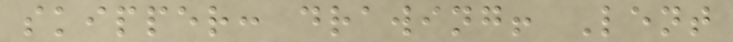skipper: drawing! Lent
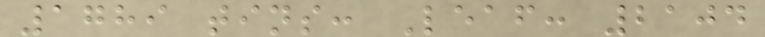1789 tins: Leaf: 2104
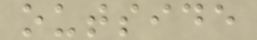outside
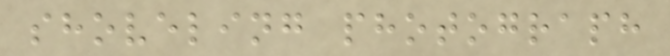shoveling photograph
